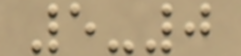5-0
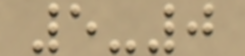5-0
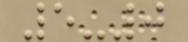5-0
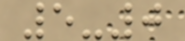5-0
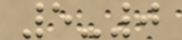5-0
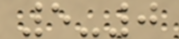5-0
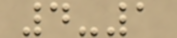4-1
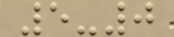5-0
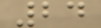24
